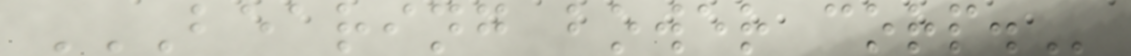BEARING BOWER CORP.
